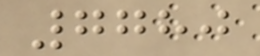7780
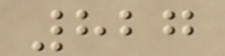827
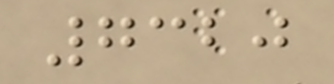7320
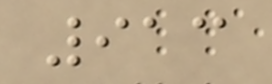913
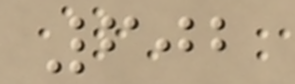602
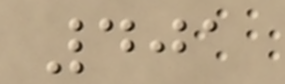401
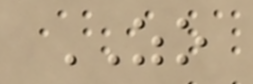ZO
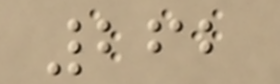262
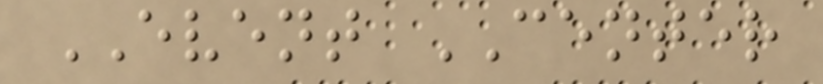EVENT CENTER
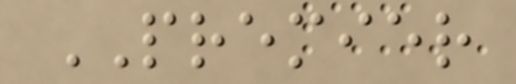PREMIER
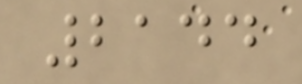2144
